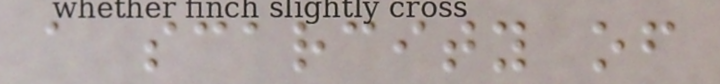a scarcity of
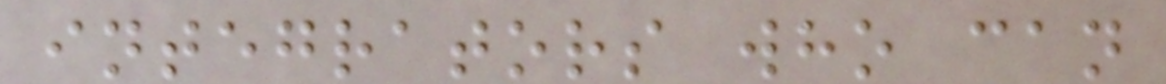integrators who can
